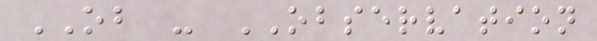OB - OBSERVATION
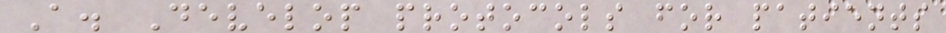A. Develop protocols for patients
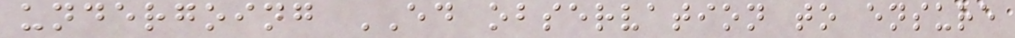undergoing ED observation to ensure
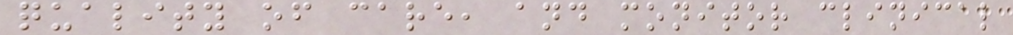quality of care, and monitor clinical
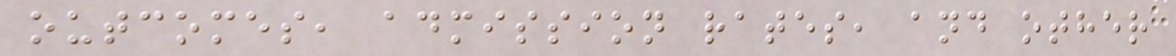outcomes, admission rates, and other
